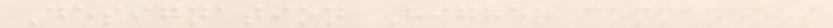Designation Higher commanders
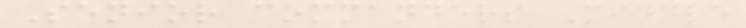Senior commanders Middle
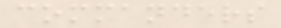commanders
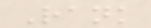Rank
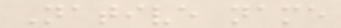Native name
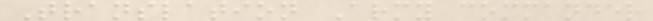Translation Army commander
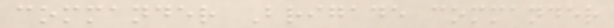commander Brigade commander
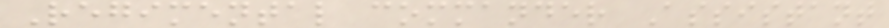Regimental commander Assistant
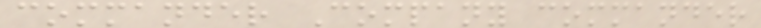commander Company commander
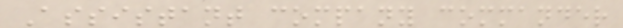Assistant company commander
